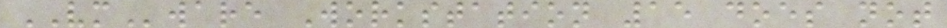VMware Workstation 15 does not
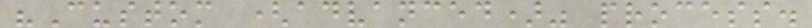"Custom (advanced)" process.
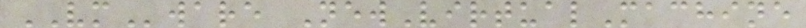VMware NewVirtualMachine
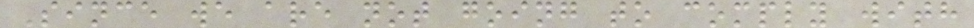Since we are not going to comply with
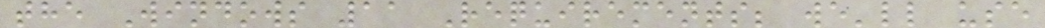the Windows 11 Requirements; we'll use
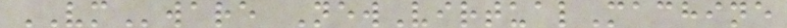VMware NewVirtualMachine
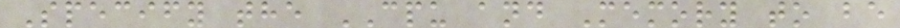Specify the CPU and Memory to be
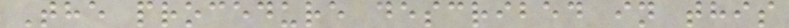The procedure described in this
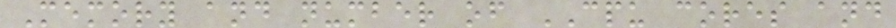Memory and number of CPU cores and
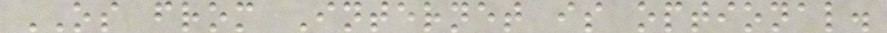OS from Internet is optional.
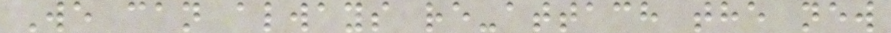We can always re-attach the new
